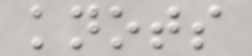knots
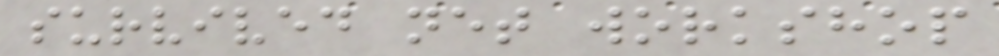survived net workshop
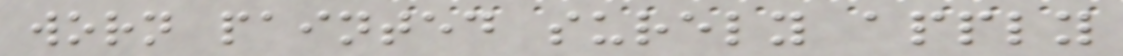worn painted surely apply
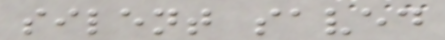silent saved
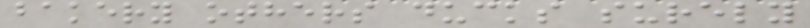bakery others ducks surely
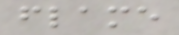flame
